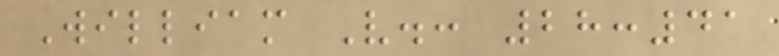William V.: 28:41
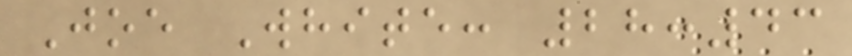Joe White: 28:43
